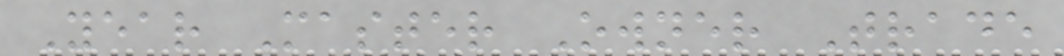Year Master Owner Trade
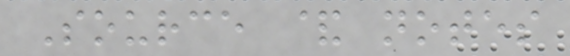Source & notes
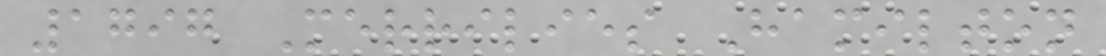1797 Merrilies Hamilton
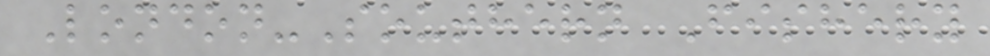London-Southern Fishery
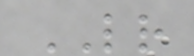LR
